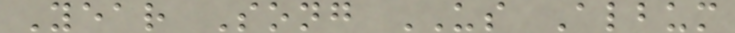Year Song US Album
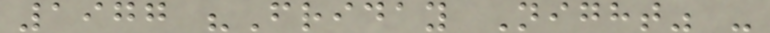1977 "Friday Night" -
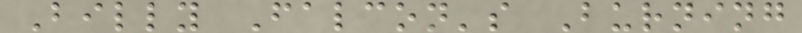Billy Falcon's Burning
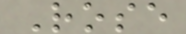Rose
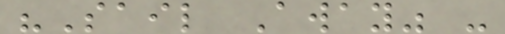"Sail Away" -
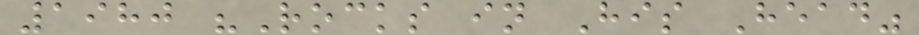1980 "Rocks in His Head"
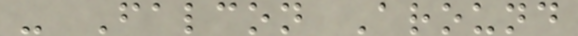- Falcon Around
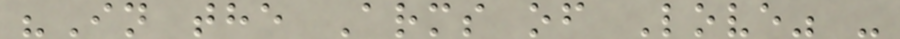"In the Arms of Love" -
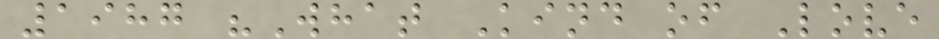1987 "What Kind of Love
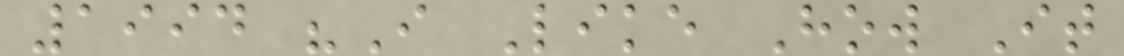1994 "I Like How It
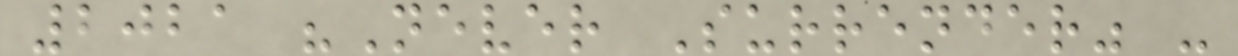2021 "Never Surrender" -
